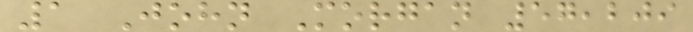1 John Morgan 57,209
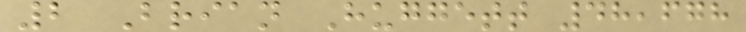2 Brian Huggett 48,678
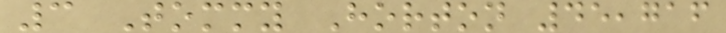3 Tommy Horton 45,716
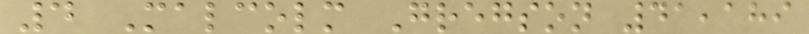4 Malcolm Gregson 41,189
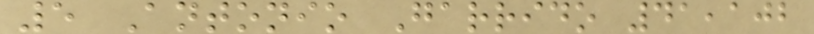5 Antonio Garrido 41,102
